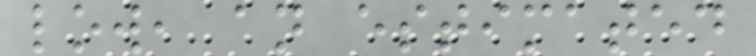low, an estimated
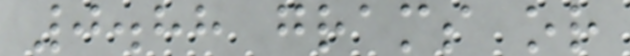0.88 grams or
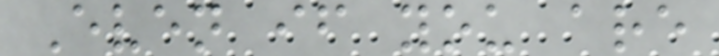Even if you are
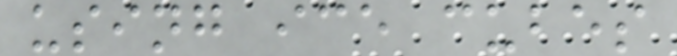using ice cubes
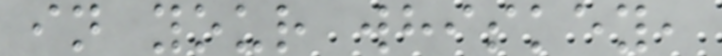in your whiskey,
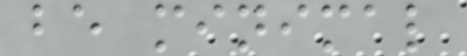be minimal
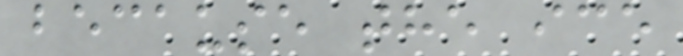because the ice
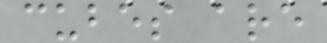cubes are
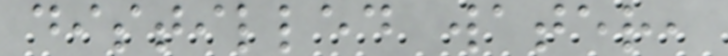distilled water,
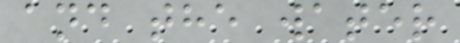and the water
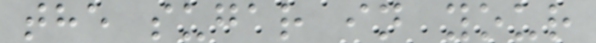the sugar in your
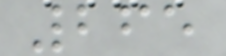265
